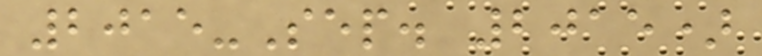2015-Sep. 2015)
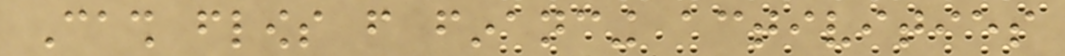Cash flows from financing activities
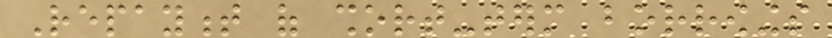Repayment of short-term borrowings
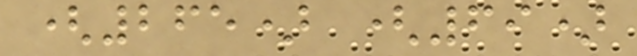(265) (69)
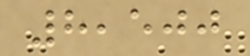8,500
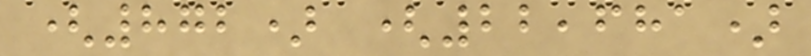(872) (22,681)
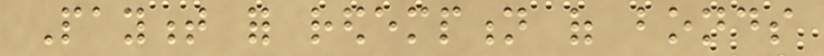Payment for redemption of bonds
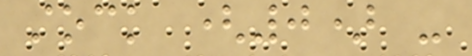stock (0) -
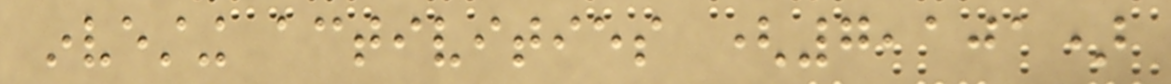investing activities (7,101)
